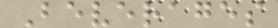Beverages
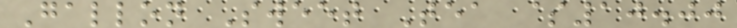Gallon Sweet Tea $10.00
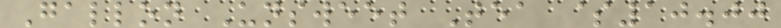Gallon Unsweet Tea $10.00
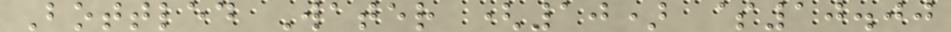Bottled Water (10) $10.00
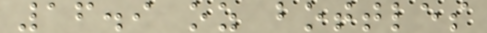16.9 oz bottles
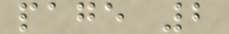page 2
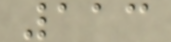113
